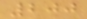200
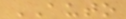AUTO
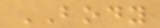BODY
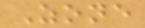Zone
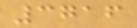3716
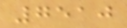7510
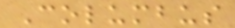Columbus
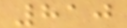810
